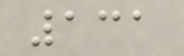131
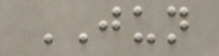JUN
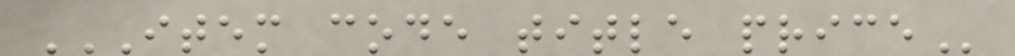ITEM CODE TITLE PRICE
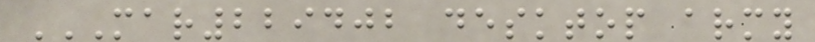MAR229402 DESKTOP ARMY
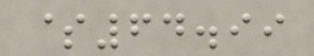$64.99
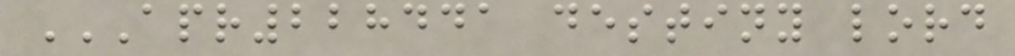APR228441 DESTINY LORD
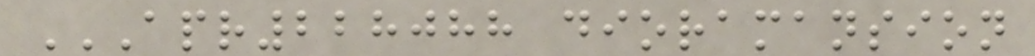APR228088 DIORAMANSION
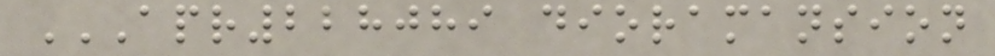APR228089 DIORAMANSION
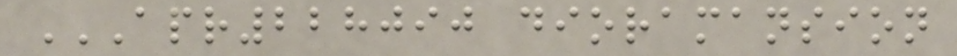APR228090 DIORAMANSION
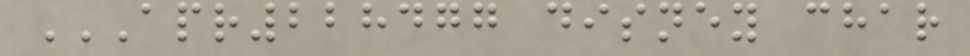APR228477 DISNEY CHAR
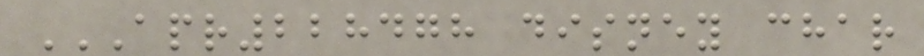APR228478 DISNEY CHAR
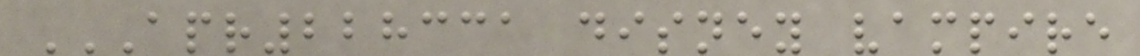APR228331 DISNEY VAMPIRE
